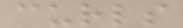curls
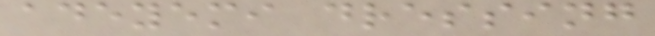adeyemi dressing
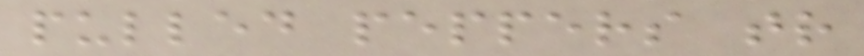pulled peppers tr
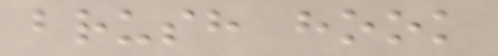brush hook
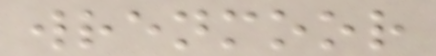wrenmoor
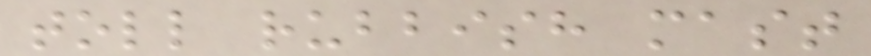toll rubbish mast
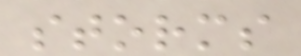storms
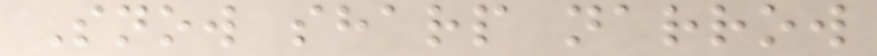Snow sharp narrow
